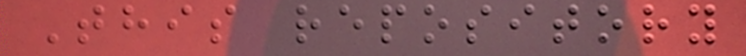This repository
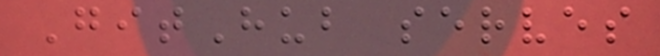GitHub serves
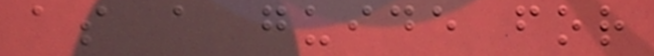as a guide for
